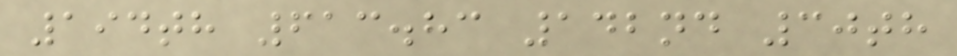194th 613.83 142nd 30th
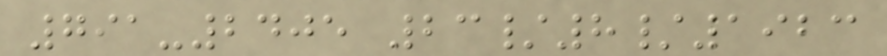791-2405 23/8/1923
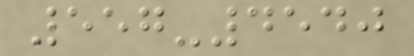557-4540
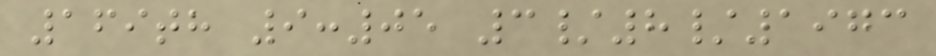169th 9:05 3/8/1973
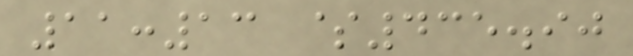11:13 $435.90
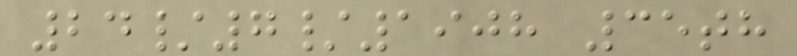24/7/1908 35th
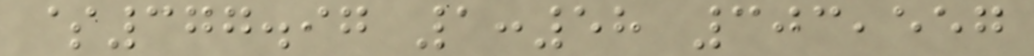$377.97 1:58 303,557
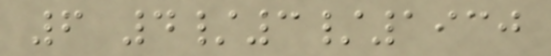6 4/3/1930
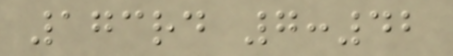173rd 7:42
